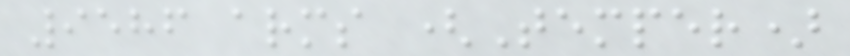9586 arms (Temper)
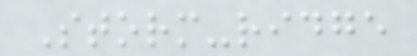Storm-ridge
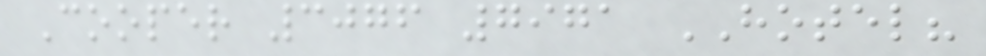Cooper 3076 7971 HOTEL?
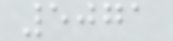5071
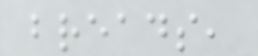breads,
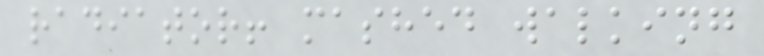radiator! mashed walking
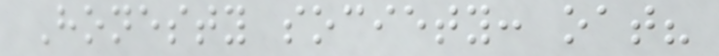Honesty society: oat?
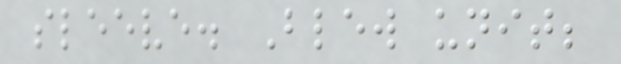sleeve. Blew unit;
